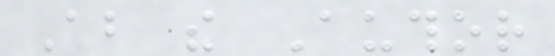About the Author
